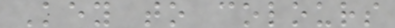Key to colours
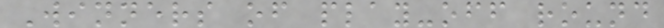Winners of play-off round
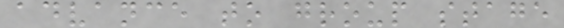advance to group stage
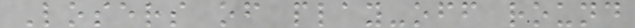Losers of play-off round
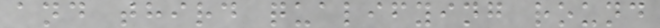and third qualifying round
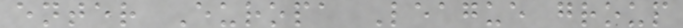enter Europa League group
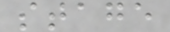stage
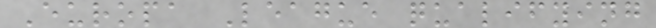Europa League qualifying
